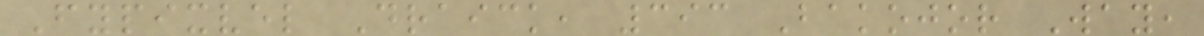Fypixvel Draick, 393 Bakojor Way,
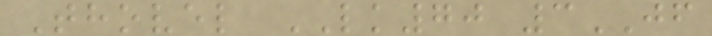Thovel LK70 3JF
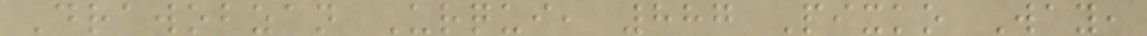Drawobzan Urqui, 887 Pixko Way,
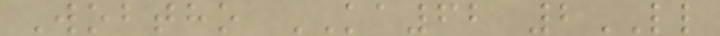Wobtho KA62 2LL
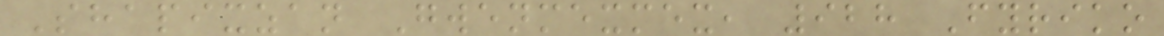Shapixzan Gwenmexmex, 928 Fyriko
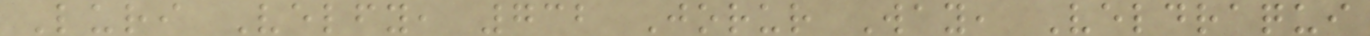Luri Velfy, 732 Jorur Way, Veldraqui
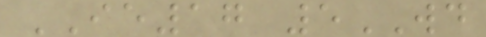IE17 5WD
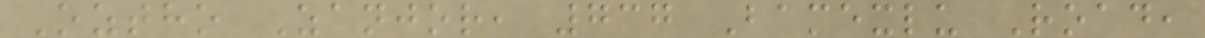Oztho Zanjor, 737 Bamexlu Road,
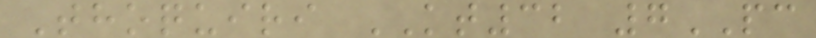Thoquiri KT32 7PC
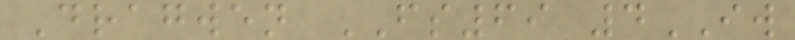Dragwen FS69 4IW
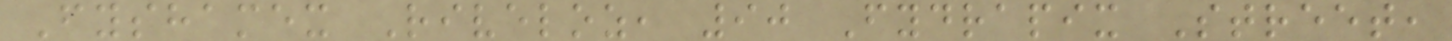Fyshamex Riveloz, 90 Fydrapix Street,
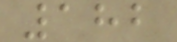182
